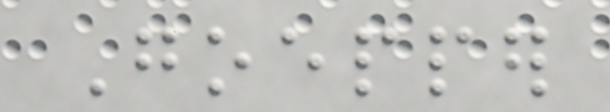Goepper
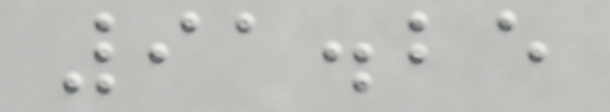91.25
